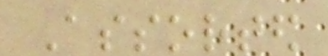Assorted
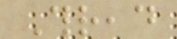Thread
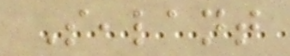Sealant
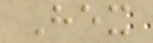Hex
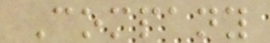Company
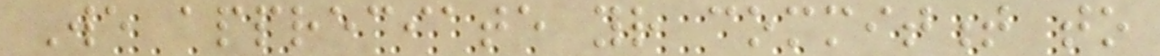We appreciate your commitment to
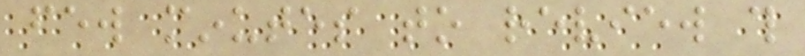few minutes to review this
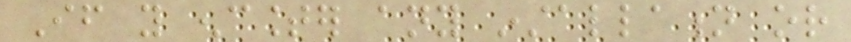If you encounter any installation or
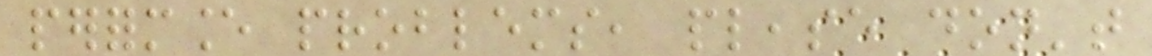performance problems, please don't
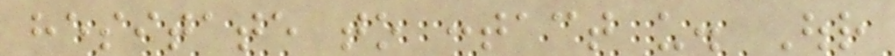hesitate to contact us. Our
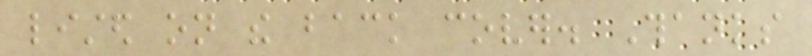listed on the back cover. Thanks
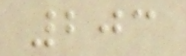203
